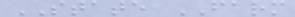STATE FARM
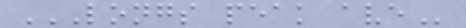LONGS PEAK AVE
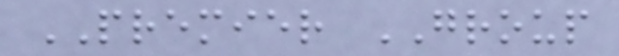PREMIER GROUP
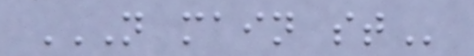N MAIN ST
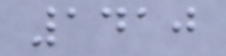1410
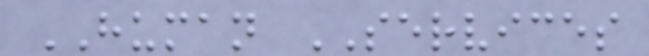HUMAN SERVICES
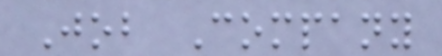Job Company
